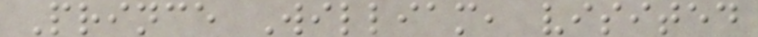Prince William, visited
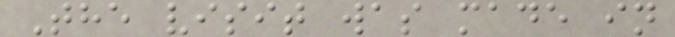The visit was made in
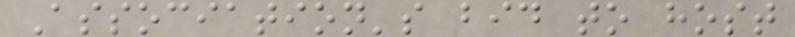Association's bid to host
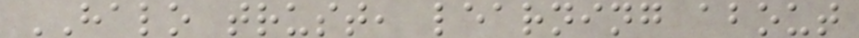HALO trust, learning about
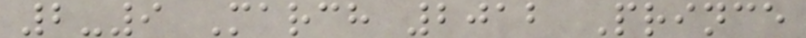2-9 March 2012 Prince
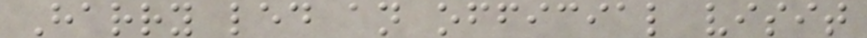Harry led an official visit
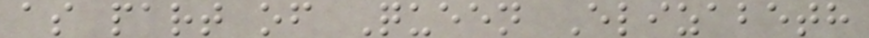as part of Queen Elizabeth
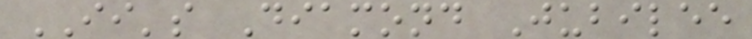II's Diamond Jubilee
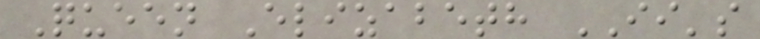Queen Elizabeth II's
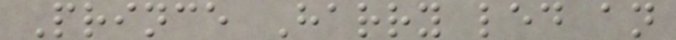Prince Harry led an
